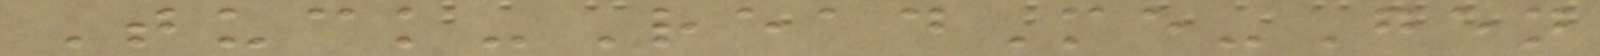Tuck-ReadMe-Gen
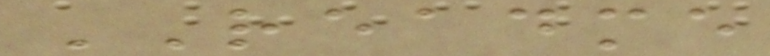README
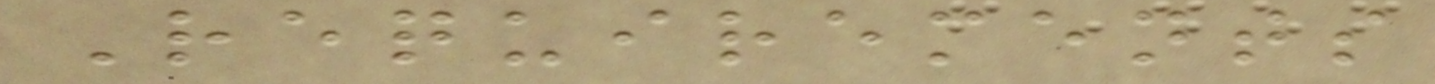Requirements
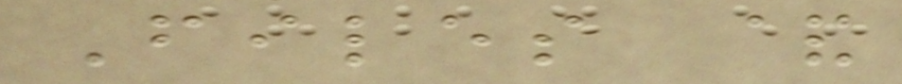Files &
